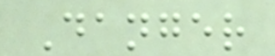Danger
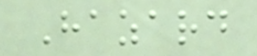Hazard
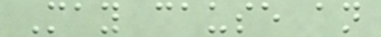May cause an
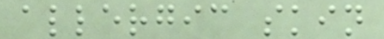allergic skin
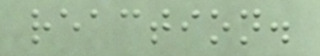reaction.
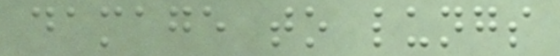damage to lungs
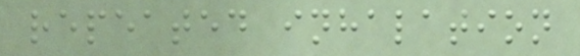repeated inhalation
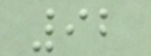92
